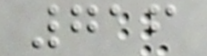716
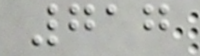717
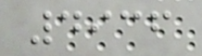4936
